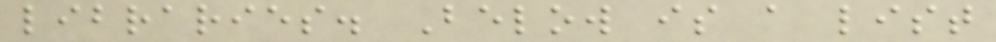libraries. Below is a list
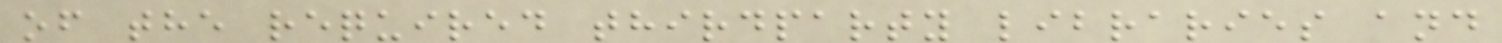of the required thirdparty libraries and
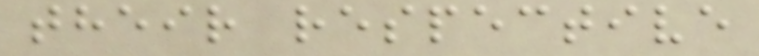their respective
